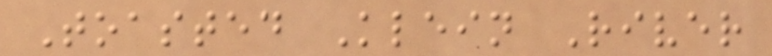Toasted Klein River
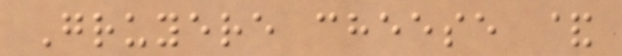Gruyere cheese &
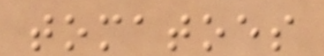tomatoes
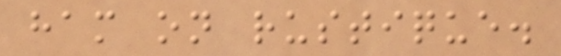ham on rustique.
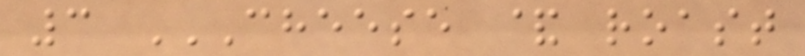3 CHEESE & ROAST
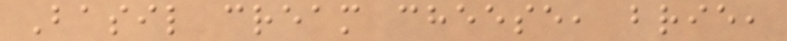Basil cream cheese, brie,
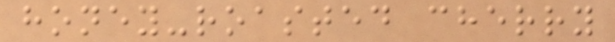honey-roasted cherry
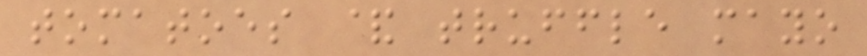tomatoes & truffle mayo
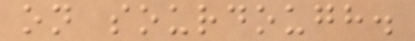on sourdough.
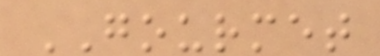GOURMET
